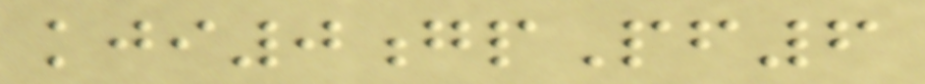kji0gpPf6
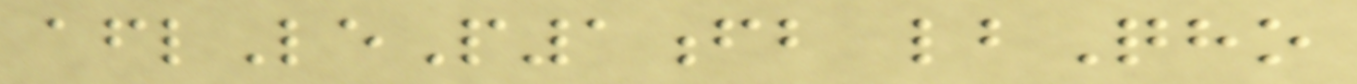aflLeP1fb lbQho
